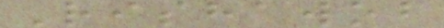Rishawob
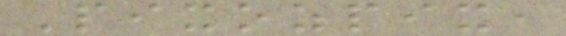Pixozpix,
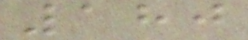180
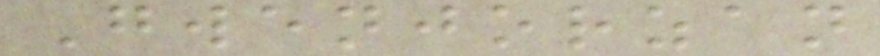Gwenjorzan
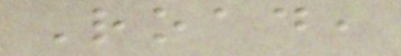Road,
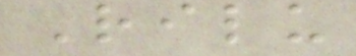Rilu
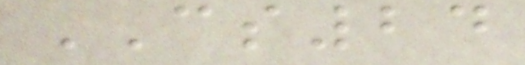CS24
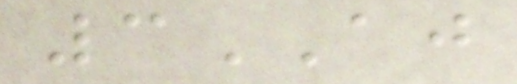3AJ
